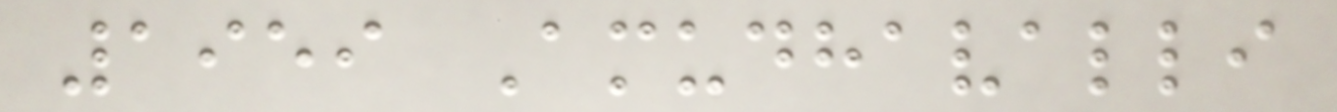1959 Amudhavalli
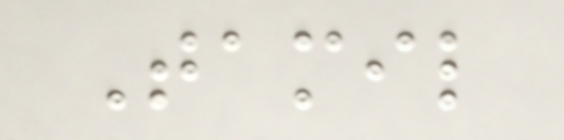Tamil
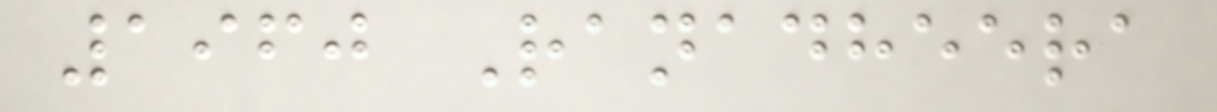1960 Ranadheera
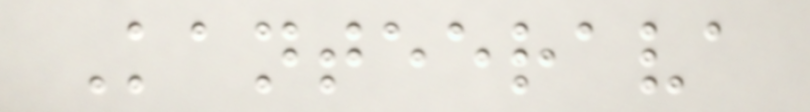Kanteerava
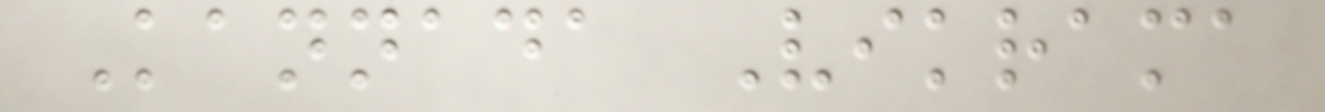Kannada Vikrama
